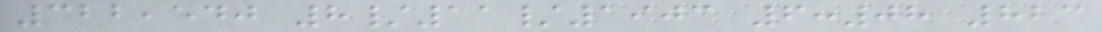322,540 8/11/1903 6:08 823
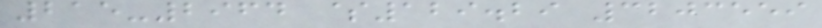215-2964 $129.29 3203559
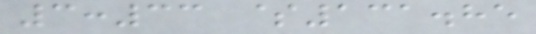3:33 $131.85
